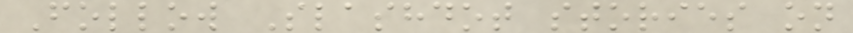Follow Slashdot stories on
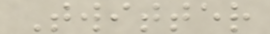Twitter
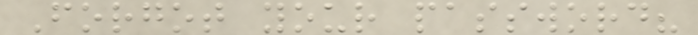Forgot your password?
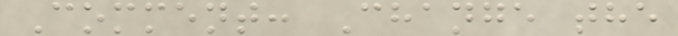Comment: Change the
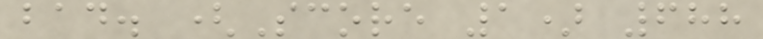bad. (Score 1) 688
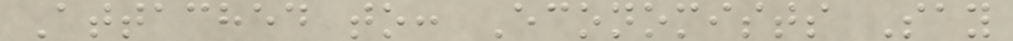Attached to: Economists Say
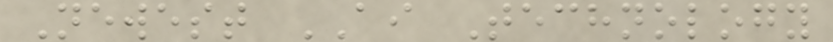Newest AI Technology
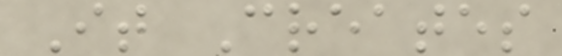It Creates
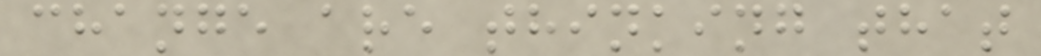change are thinking that
